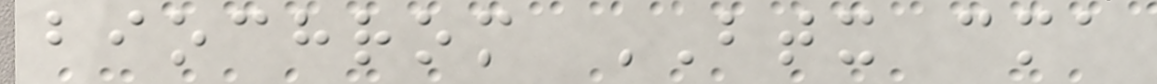biochrom BTX cma
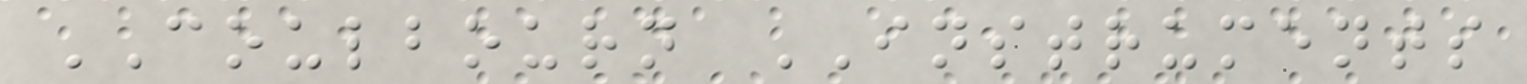COULBOURN INSTRUMENTS
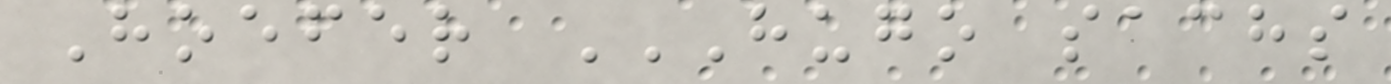Hoefer HUGO SACHS
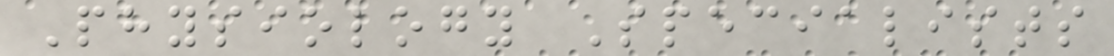Physiology Specialists
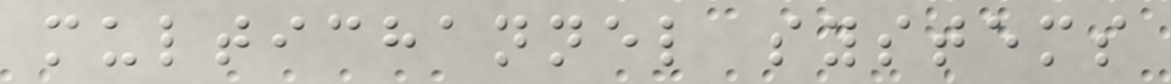multichannel systems
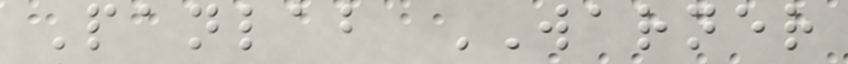Panlab WARNER
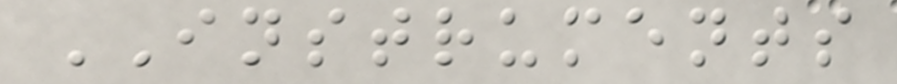INSTRUMENTS
